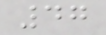47
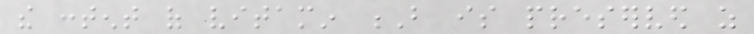the content of vitamin B is preserved as
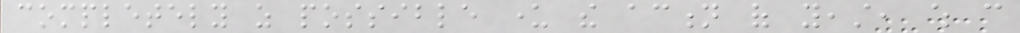completely as possible under the action of yeast, which can
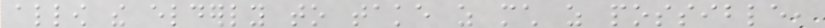allow the elderly to take as much as possible,
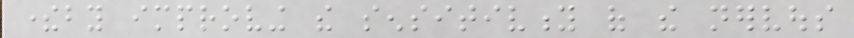thereby improving the sensitivity of the nervous
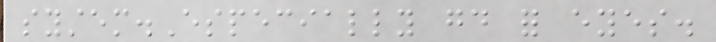system.Especially good for eyes.
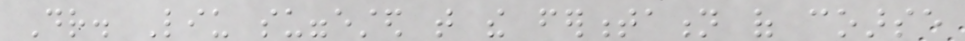Dr. Liu suggested that the fermentation of coarse
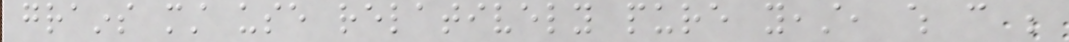grains must use relatively pure yeast, which can be
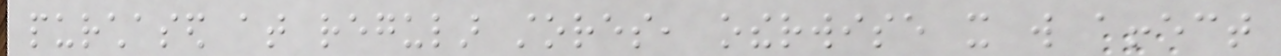purchased at regular stores, otherwise it will affect
